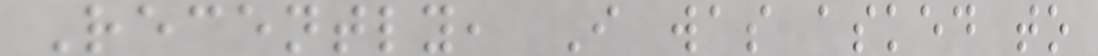Recently, I was asked to
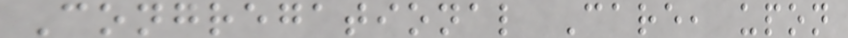Congregational Care, upon
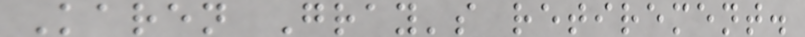Karen Gray's retirement.
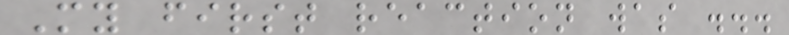My first reaction was ...
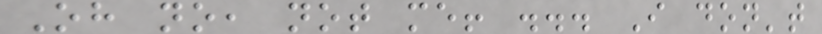Oh no, not me! ... I don't
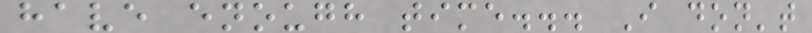have enough time... I don't
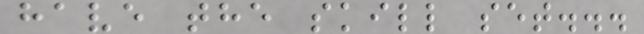have the skill set...
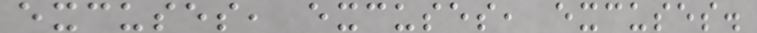excuses, excuses, excuses.
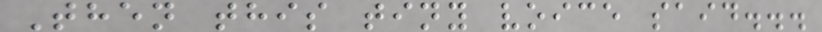Then this tiny voice said...
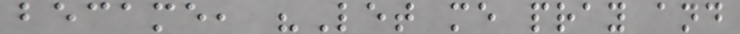became, "Let me pray and
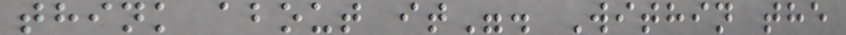think about it". Within the
